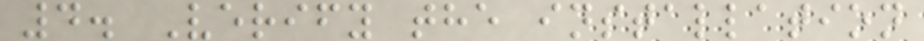4. Verify the installation
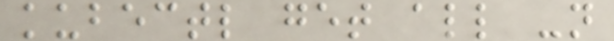kubectl get all -n
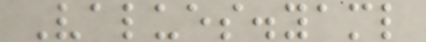Values.yaml
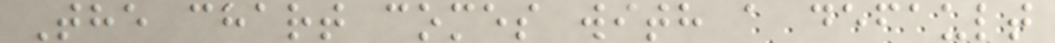The chart comes with a default
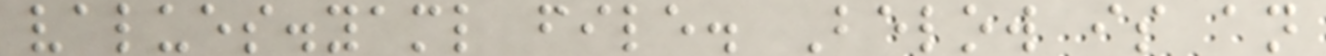values.yaml file. Below is an
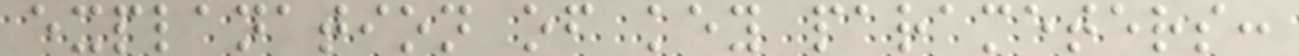explanation of key parameters:
